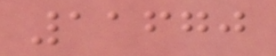11670
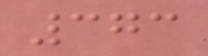373
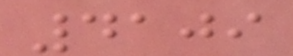4109
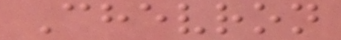Chevron
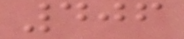406
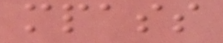mpass
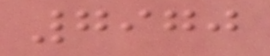7970
